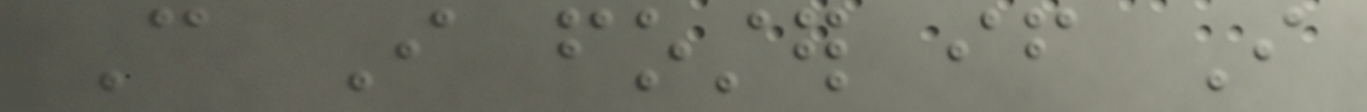Can I foster if I
